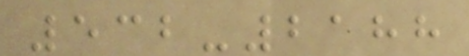532-2188
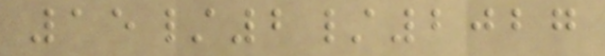15/2/2027
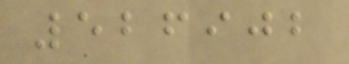526902
